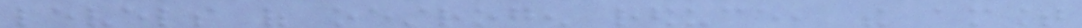levels of oestrogen reduce, the amount
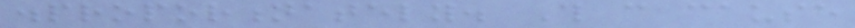disproportionately. This can cause
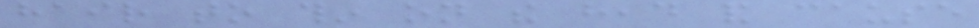hair to thin on the head and cause
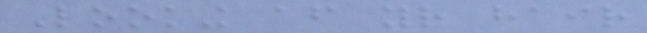Looking after your hair
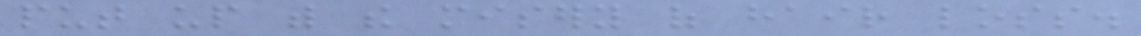put up with the misery of hair loss.
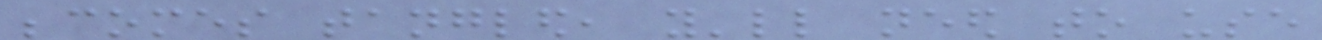becomes tangled, you'll need to use
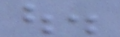out.
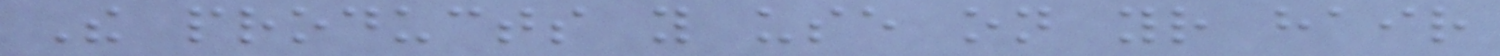The products you use on your hair
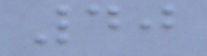40
